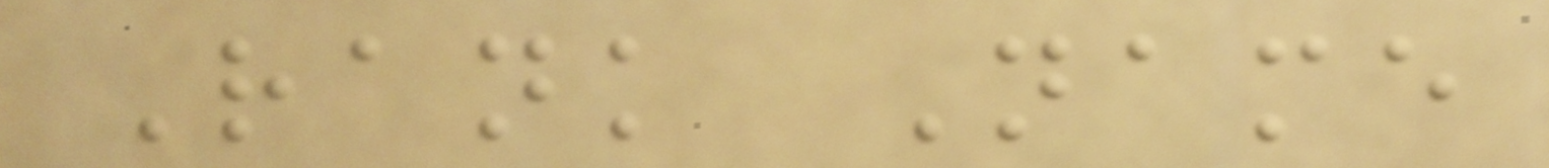Rank Name
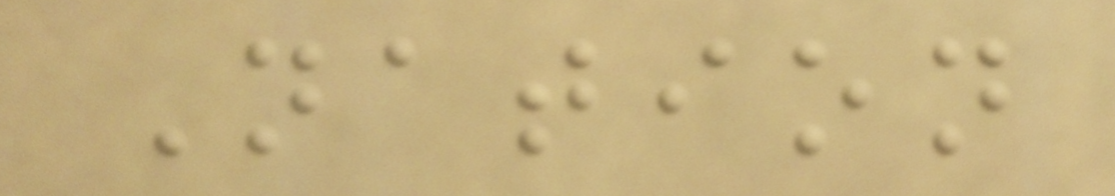Nation
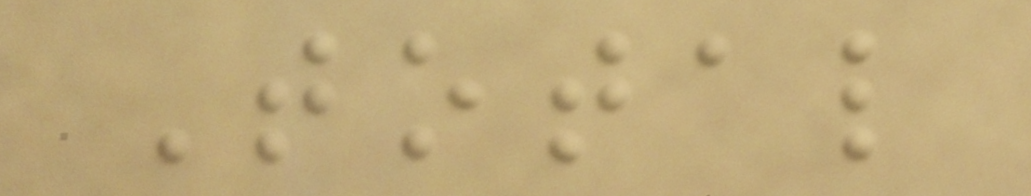Total
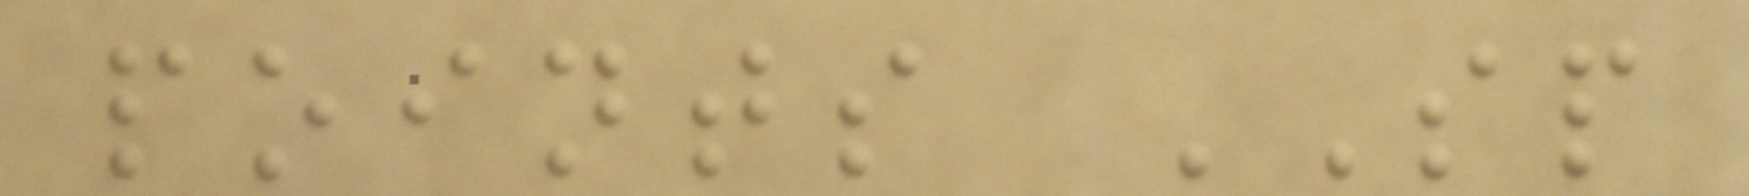points SP
